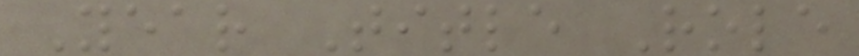Year Title Role
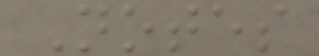Notes
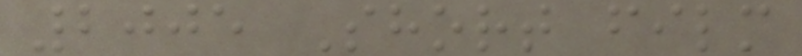2005 Short film
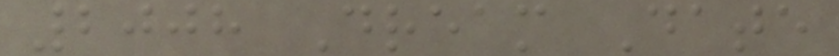2008 Dream Date
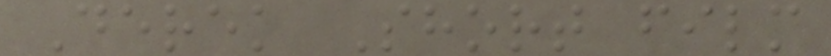Derek Short film
